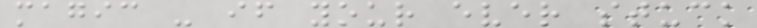magic - if your ever stuck
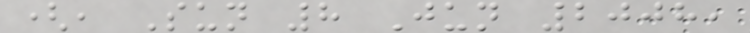(, Sun 8 Jun 2008,
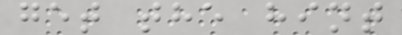get the hint
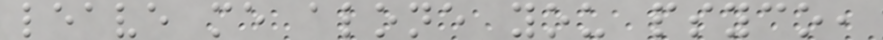leave me alone you psyco,
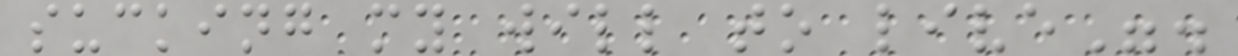sucking my will to live".
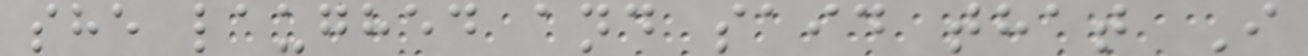she laughed and said that I
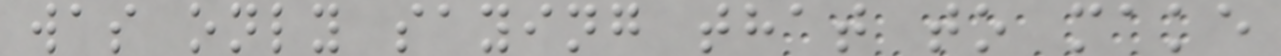was only saying that to make
